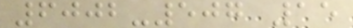6002-507 15
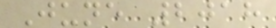June 2018
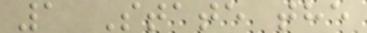1 State the
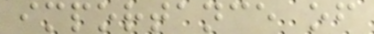importance of
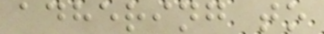adhering to
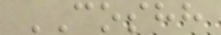COSHH
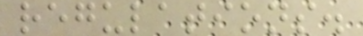regulations.
